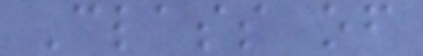Class of
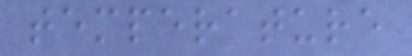temperature
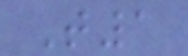T1
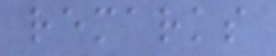remarks
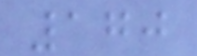170
